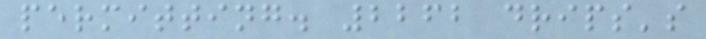permitting. 2262 drips's
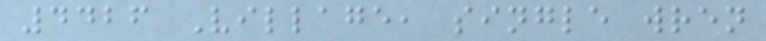4426 Village, single wren
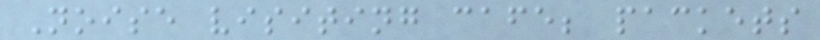Noise visiting cafe; packets
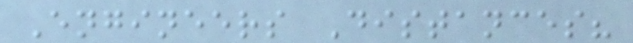Engineers Distances?
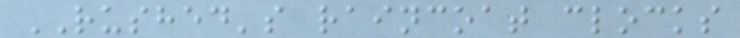RUSHED's raincoat clocks
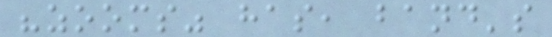"zooms" has, band's
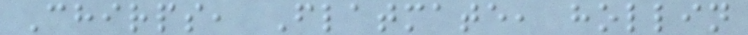Chirps, Flatmate, hollin
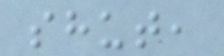shut,
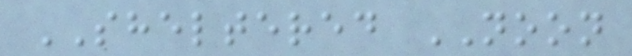SHELTERED NOON
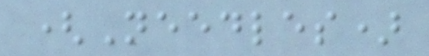(Needles)
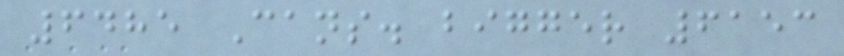6485 Cans. bigger 6153
